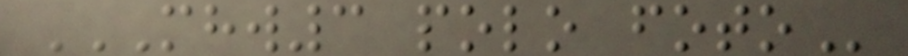MHW3 POLO FOTO
